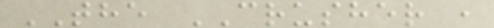THE CRUSHER ,
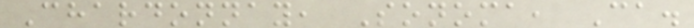Chardonnay, Sonoma, Ca.
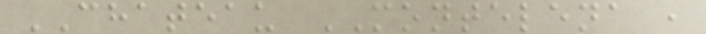CHATEAU MONTELENA ,
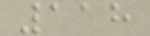118
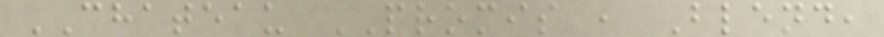CHATEAU PROMIS , Blend,
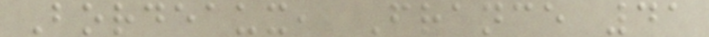Bordeaux, France 41
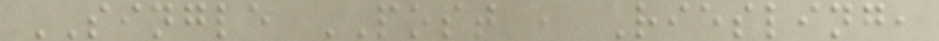SINGLE POST , Riesling,
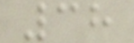38
